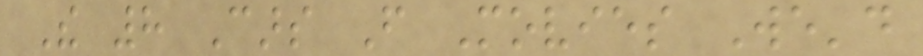The 8 Cars From Movies We'd
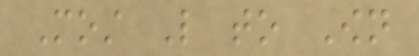Most Like to Own
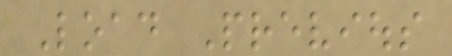Load Previous
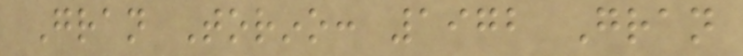Gran Torino: 1972 Gran
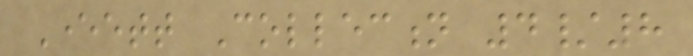Everett Collection 4/8
